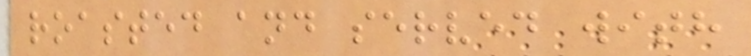roasted and served with
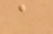a
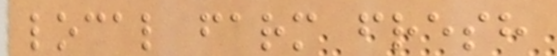local farm fresh
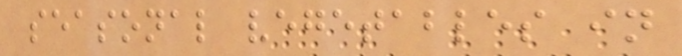seasonal vegetables in
